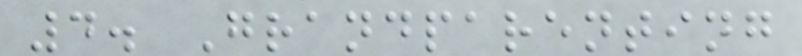4. Grandparenting
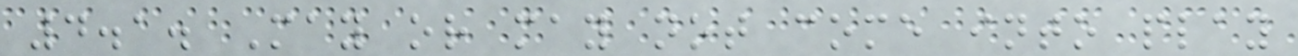4.1. May or may not come into play
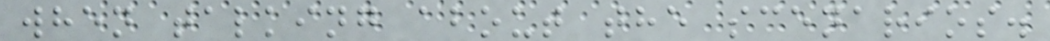when talking about the scenarios.
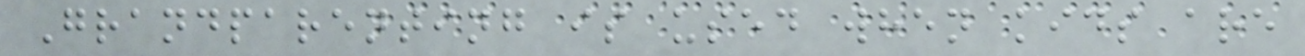Grandparenting is used when kids are
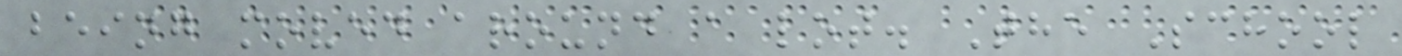being moved around a lot. The School
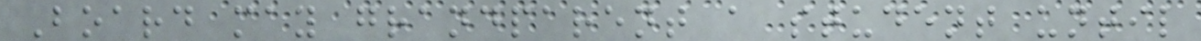Board may grandparent a student until
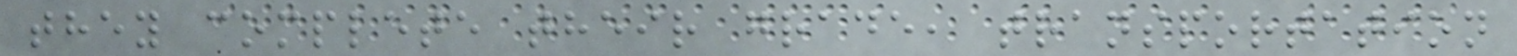they complete their grade, transportation
